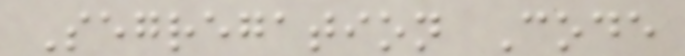Segregation Code
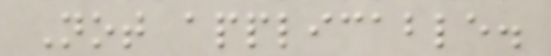Not applicable.
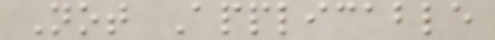Not Applicable
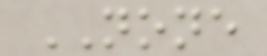NONE
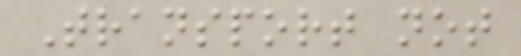Transport not
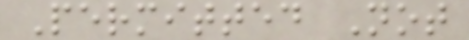Permitted Not
